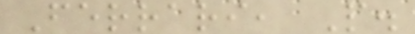Ferrari, P.
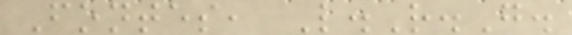Fontes, L.R.G.
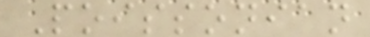Poissonian
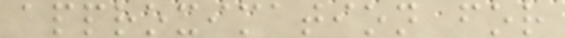approximation for
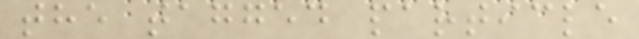the tagged particle
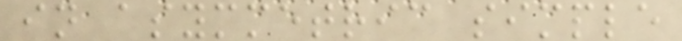in asymmetric simple
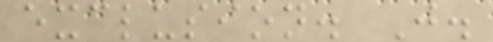exclusion. J.
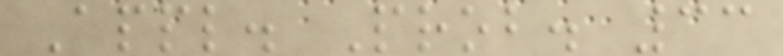Appl. Prob. 33
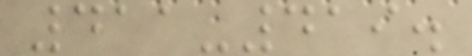411-419.
